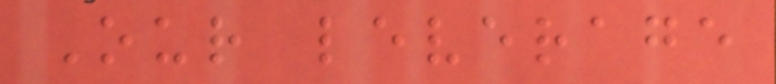Our leverage
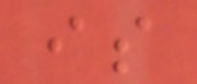is
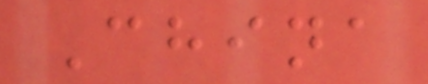China
